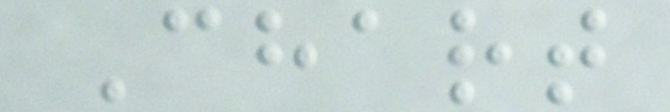Chart
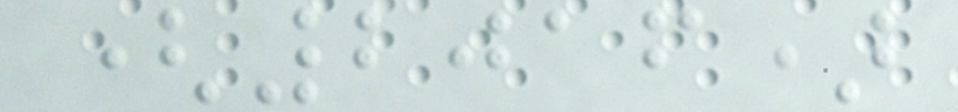(2016)
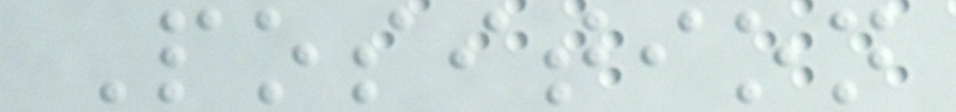Position
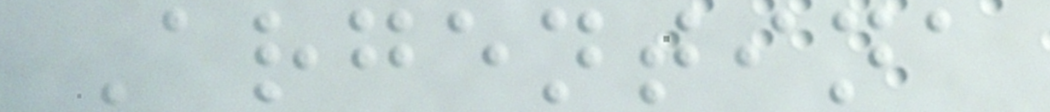Argentina
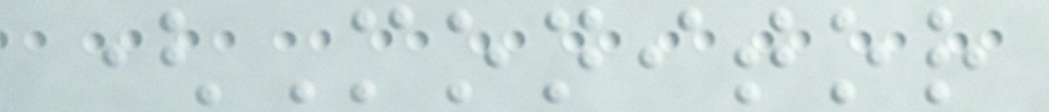(Monitor
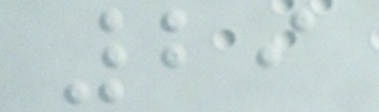29
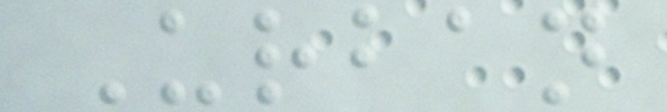Urban
